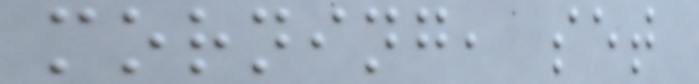morning, set
